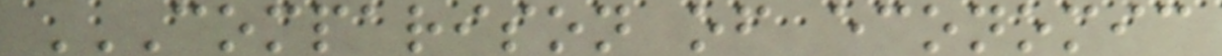COMPARISON OF ECONOMIC
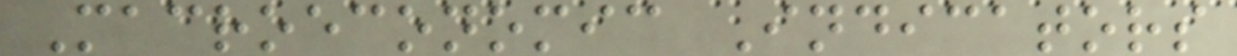Macroeconomic Indicators
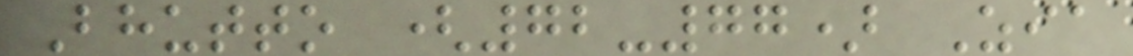Bhutto (72-77) Zia
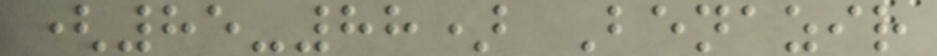(85-88) Benazir
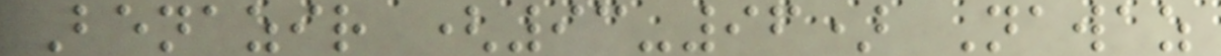Benazir (93-96) Nawaz
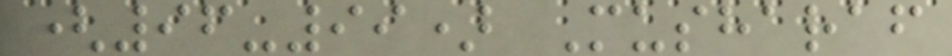(96-99) Musharaf
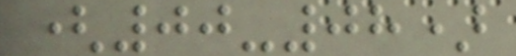(00-08)
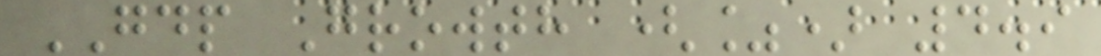GDP Growth (%) 4.9
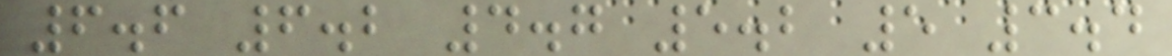6.6 6.2 4.7 5.2 5 3.4
